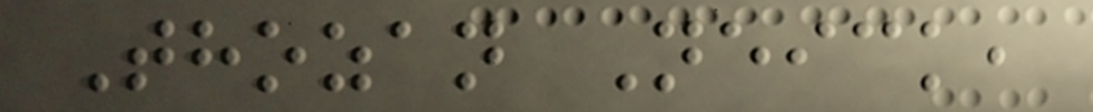Thozan Neick,
